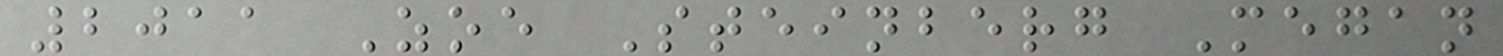2011 Zoe Steinberg Megan
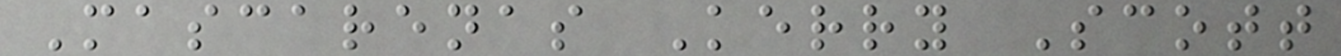Mascarenas Kerry Scott
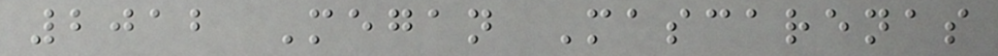2012 Megan Mascarenas
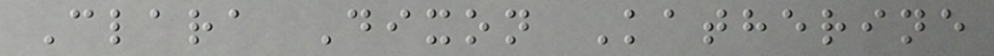Clara Dixon Katherine
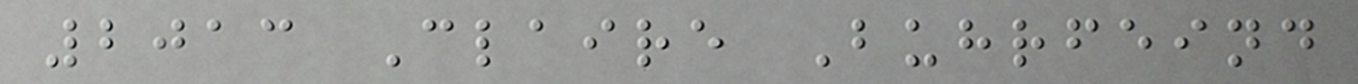2013 Claire Buhrfeind
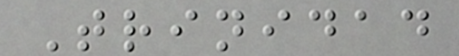Trinidad
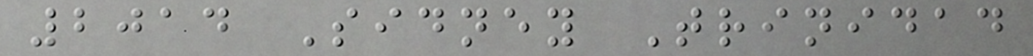2014 Sidney Trinidad
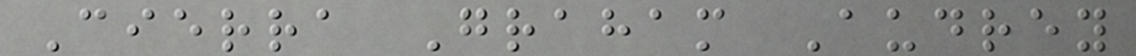Cierra Graham Audrey
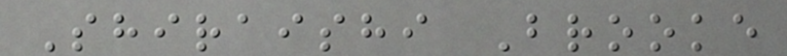Shiraishi Brooke
